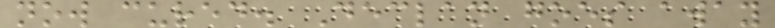now cured. Declan goes away
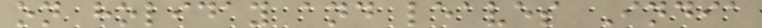on holiday and leaves India
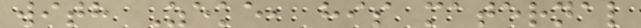with Zeke, his maternal
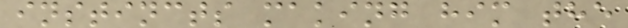instincts making him the
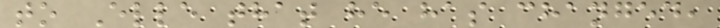to Elle that he has changed,
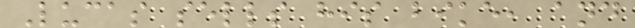Lucas sells his bike, and
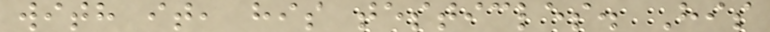with it, his testicles. His
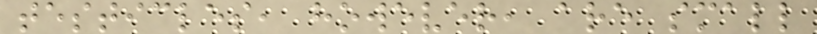testicles, however, are small
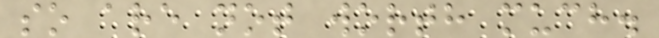so are not worth much.
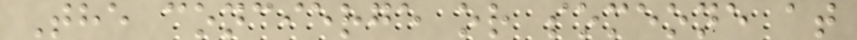The concierge or someone at
